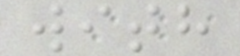with
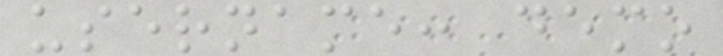username: demo
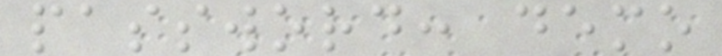password: demo
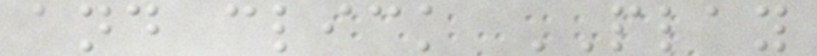and click PLAY
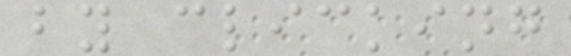by clicking
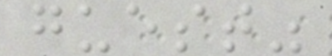guest"
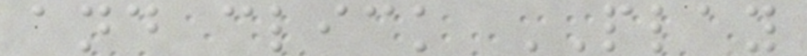and click PLAY
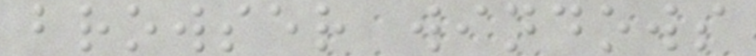browser windows
